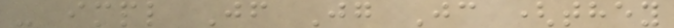- impl Jf Jg Jc (they
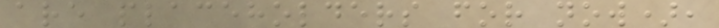are placeholders for now),
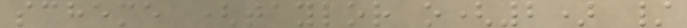scheme (taylor o(2) /
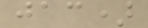jac)
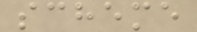scheme
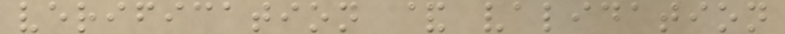verification & validation
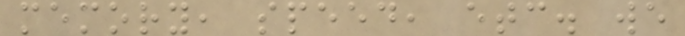memory, speed, etc. we
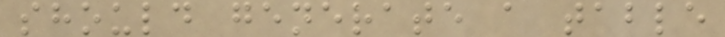should generate a table
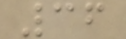36
